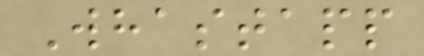Whastapp
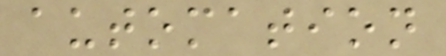automation
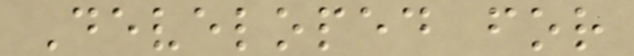Developed for
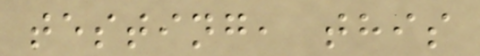testing, this
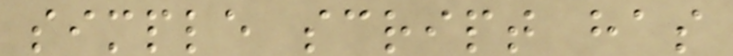simple script has
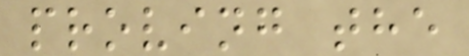proving the
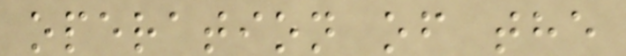operation of the
